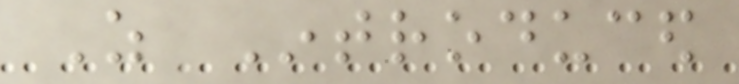As Introduced
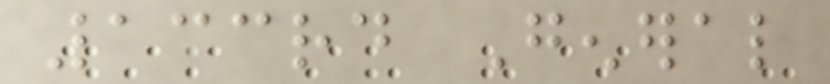133rd General
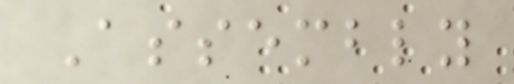Assembly
